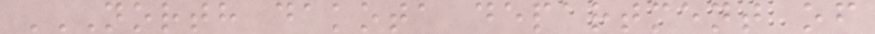NORTH DAKOTA DEPARTMENT OF
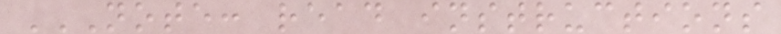NOTE: READ INSTRUCTIONS
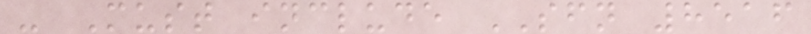- Must include SFN 8516
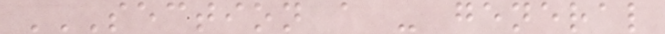SECTION A - GENERAL
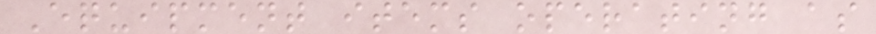Equipment items operating as
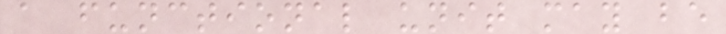a functional unit may be
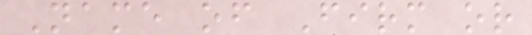Name of Firm or
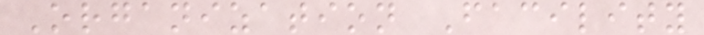Organization Facility
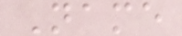Name
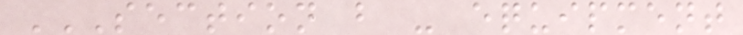SECTION B - EQUIPMENT
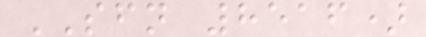SFN 8516)
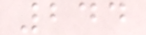244
